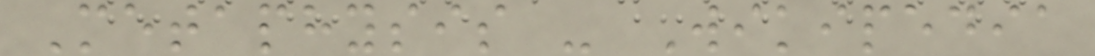Metaphysis - Wikipedia
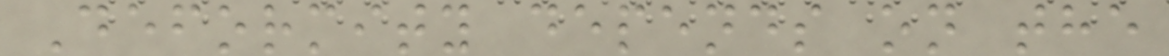Deformity depends on the
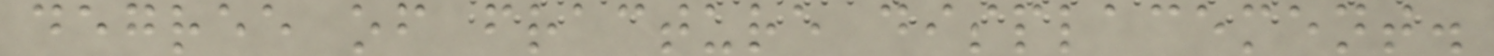degree of fracture displacement.
